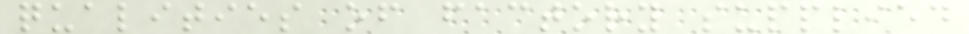qualities of factory supplied
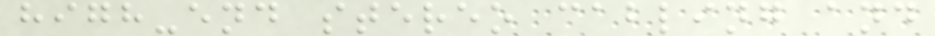high-end stereo cabling and
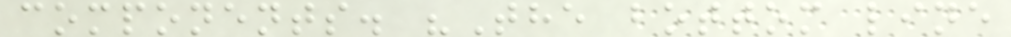components. "The bottom line
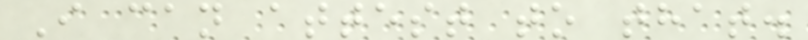I can attest to that.
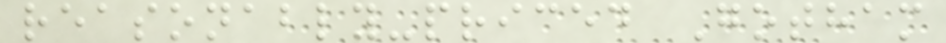reasonably-priced Gotham
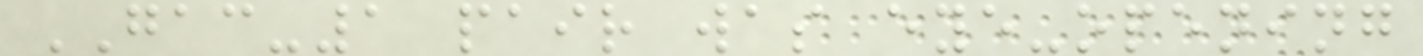GAC-1 pair was eye-opening
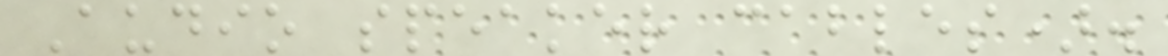Audio speaker cables).
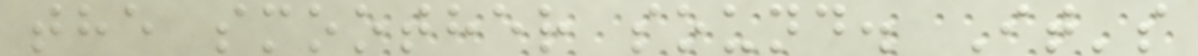the smoother sound. It's
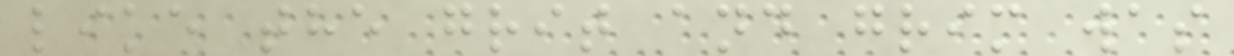like the grit and grim was
